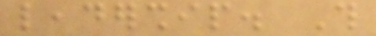leadership. This
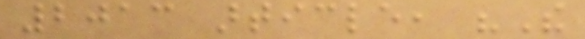2013 article, "The
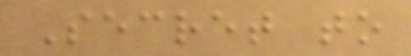Secret to
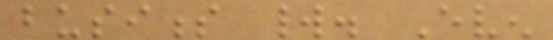business world. Even
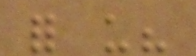for us?
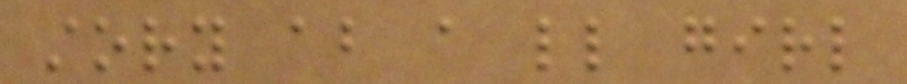story about a little girl
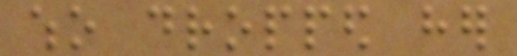who dropped her
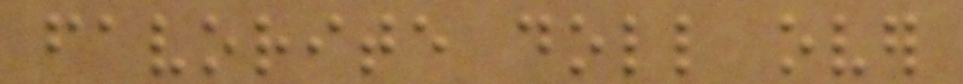favorite doll over
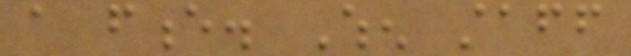a fence. When staff
